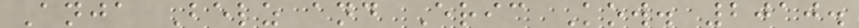Anja Belz and Eric Kow. 2010.
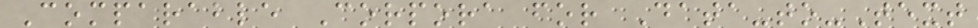Comparable Corpora for Data-to-Text
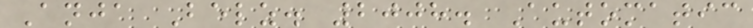Anja Belz. 2008. Automatic
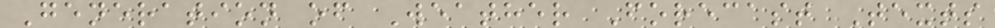Generation of Weather Forecast Texts
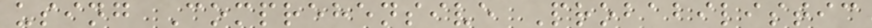using Comprehensive Probabilistic
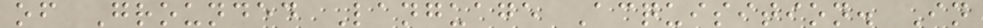of Grounded Language Acquisition. In
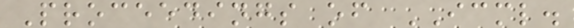Proceedings of ICML.
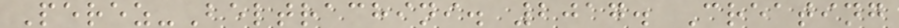Perez-Beltrachini. 2017. Creating
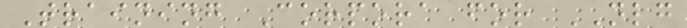Training Corpora for NLG
